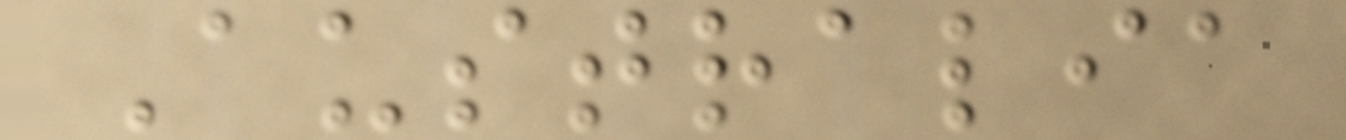Australia
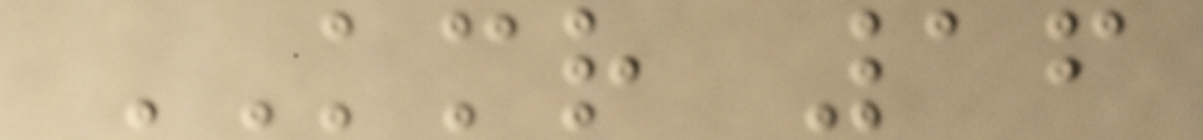KMR 16
